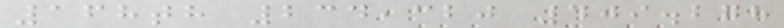168th 234,320 409.278
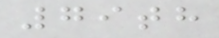79th
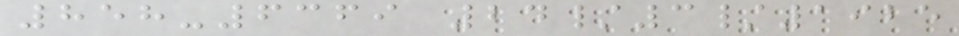858-6369 24/3/1925
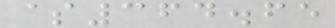$364.65
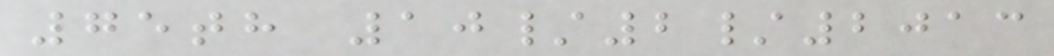75th 10/2/2013
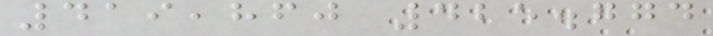419,860 425.774
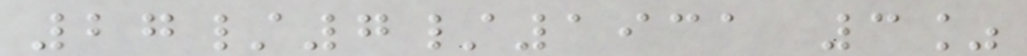27/7/1931 3%
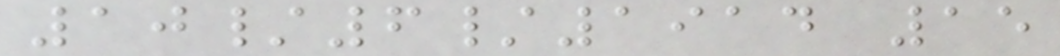10/6/1914 15
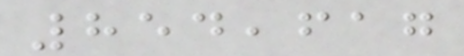854,617
